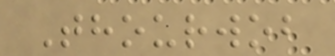Thourwob
